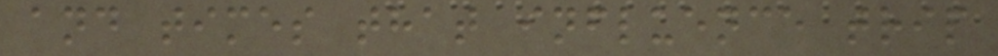and times that influence trip
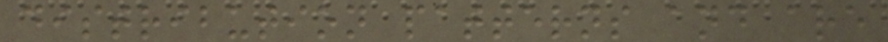distribution patterns and are
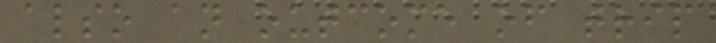also an outcome of trip
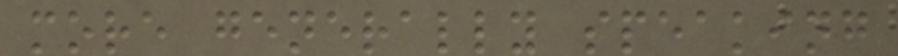more generally speaking
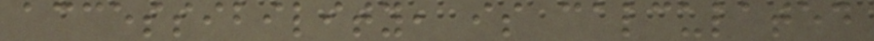accessibility, is calculated
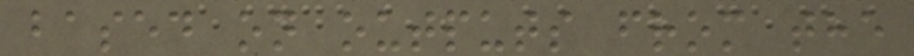based on outputs from the
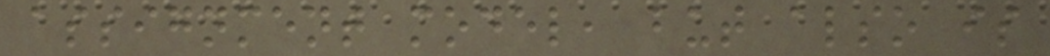assignment model, but also is
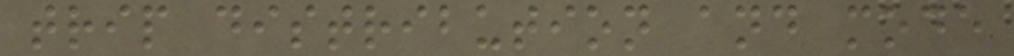trip distribution and mode
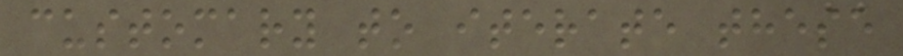customary to iterate these
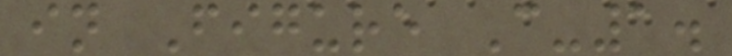in Figure C-1.
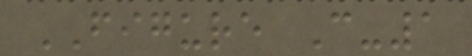FIGURE C-1
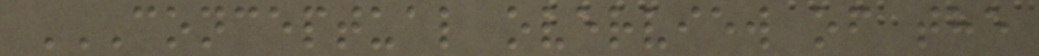CONCEPTUAL OVERVIEW OF THE
